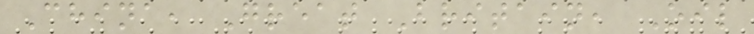China, Great Britain, Oil
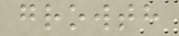growth
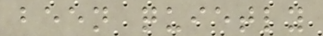been quietly
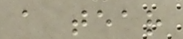a tear
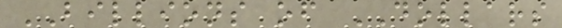BILLIONS of DOLLARS
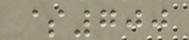$700
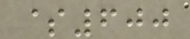$600
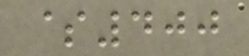$400
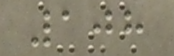108
